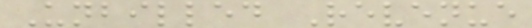Unbilled Revenue
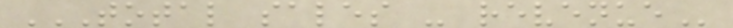TOTAL SALES - REVENUE
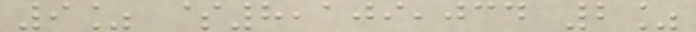9% $8,109,034 2%
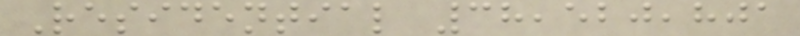Residential 38,520,801
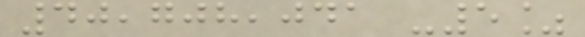40,708,041 -5%
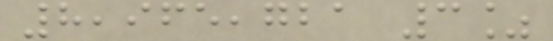8,965,721 3%
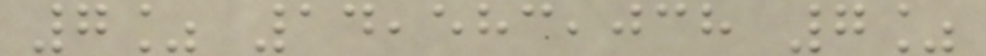7% 14,583,038 7%
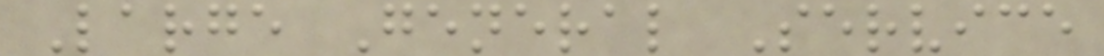Large General Service
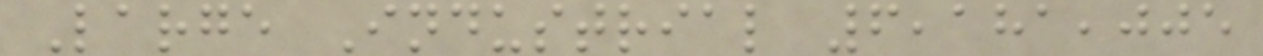Large Industrial 6,181,005
